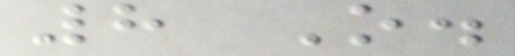8 O.
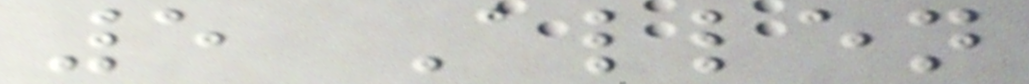5 Allen
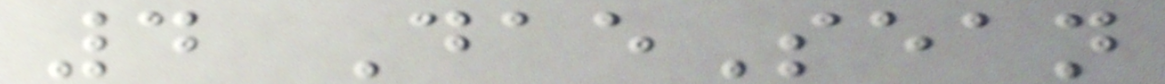4 DaeSean
